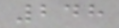248
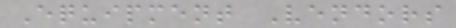Equipment Vendors
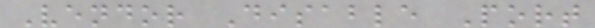Vendor Disable Port
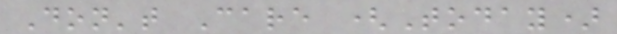Don't Care (Today)
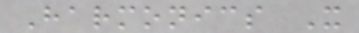Harmonics X
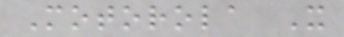Motorola X
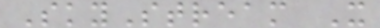SkyStream X
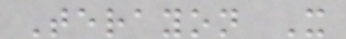Terayon X
